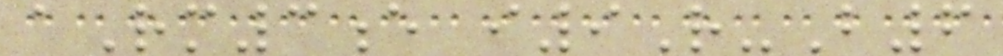aRm3e i9R-B6
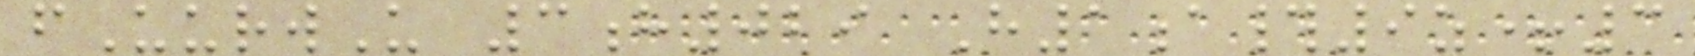fUurwU 3h029 H1a#9z+3
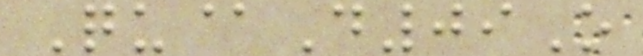Qu@D09O
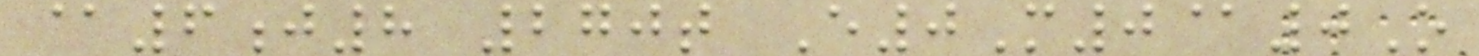@6j8 270t E0M0@0O
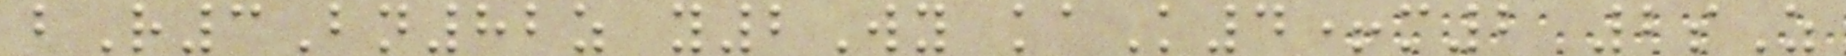bR3Bn82z y2Wy kaK4+m2 2sZ
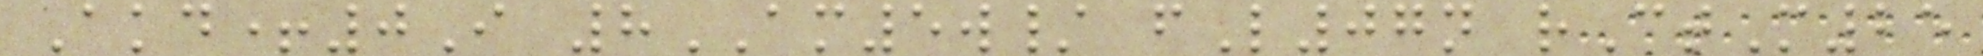Akd+0I 8AM5w/ fL07n rCtM25
